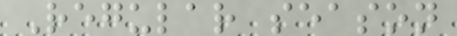Regular season
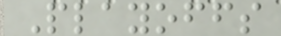Playoffs
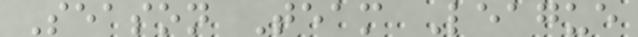Season Team League
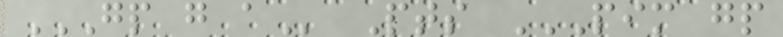GP G A Pts PIM GP
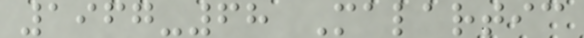1967-68 Malartic
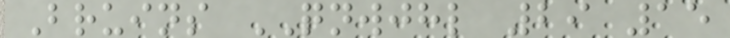Bruins QNWJHL 29 15
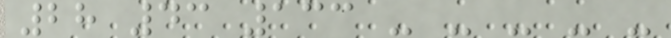28 43 133 - - - - -
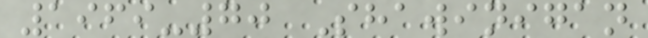1969-70 Shawinigan
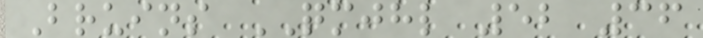Bruins QMJHL 52 36
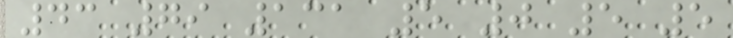43 79 131 5 0 5 5
